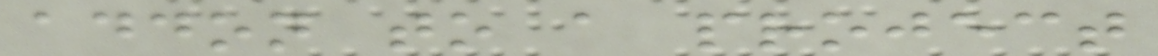addon to a project
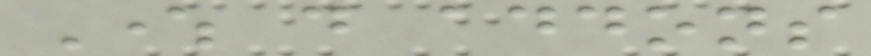Where do addons
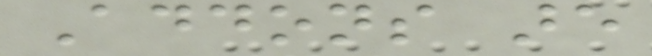Addons are
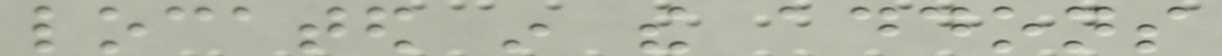located in the addons
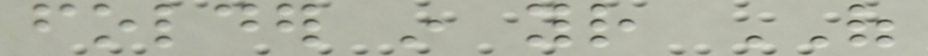folder in your OF
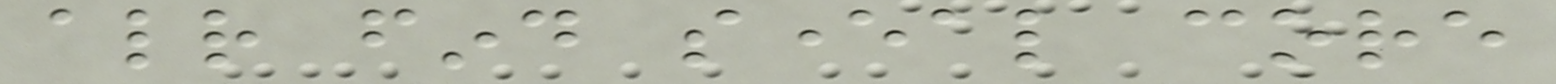already find several core
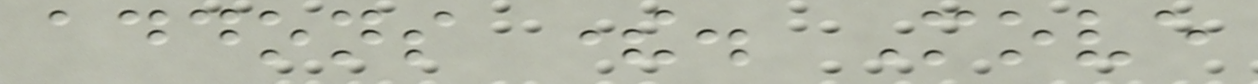addons there. Move
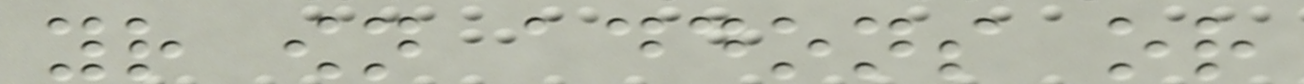your own addons or
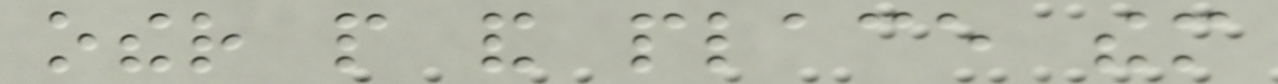other people and place them
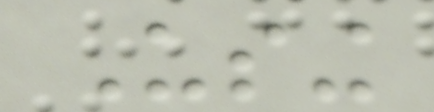Using
